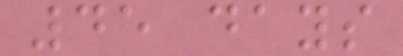45 days
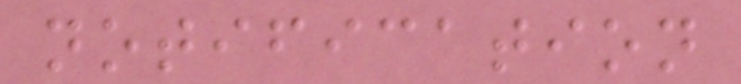notification
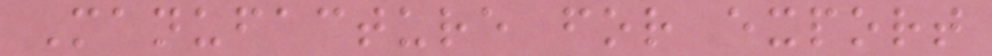Manufacture for export
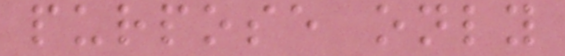purpose only
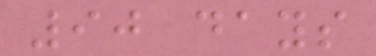90 days
